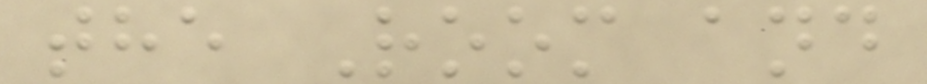the Room and
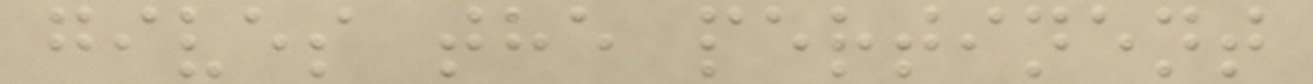gives the pertinent
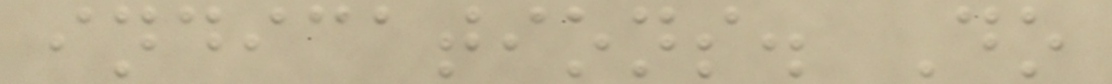indications. Do
